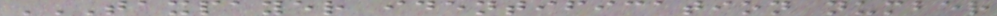TAXPAYER IDENTIFICATION NUMBER
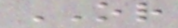OR
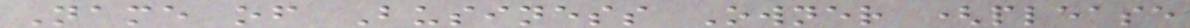Name of Business Owner (please
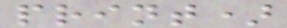print)
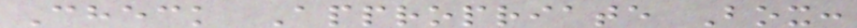Check Appropriate Box:
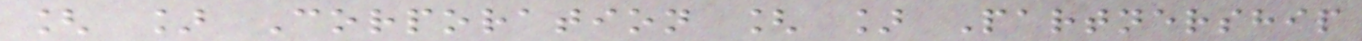[ ] Corporation [ ] Partnership
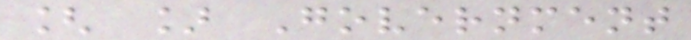[ ] Government
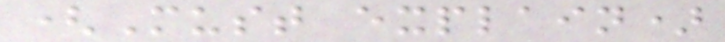(Must explain)
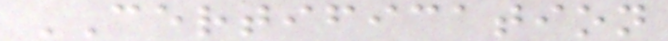CERTIFICATION
